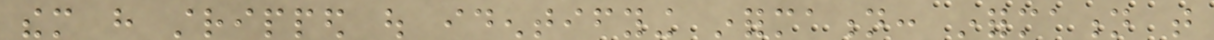them have stripped out identifying information: information that
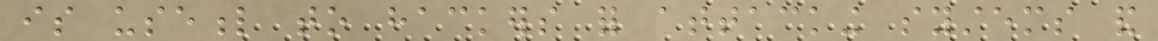is useful to hackers for attacking systems and
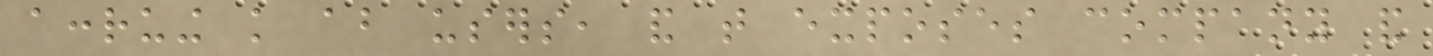accruing knowledge about users, and that exposes company and
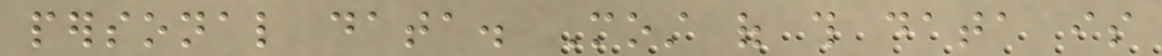personal data. Most of this data is
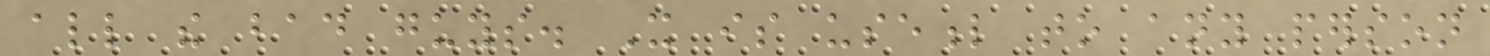all the bad guys. It is useful to any person
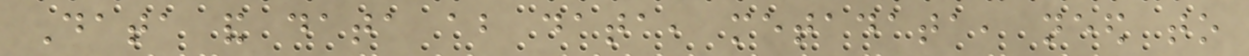Data and data about data, metadata, need to
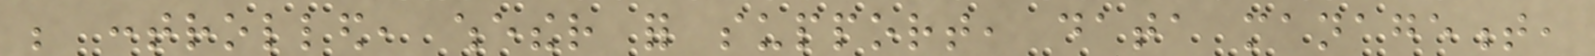be controlled, whether for support, data management,
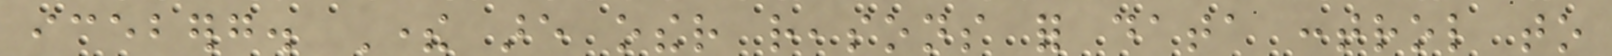iceberg. There are other reasons for data control to
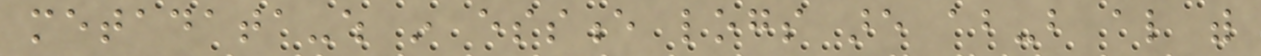metadata-which in essence logs are about-but also with
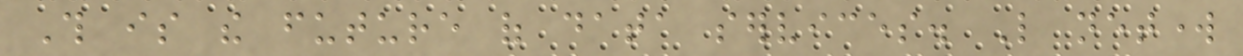This is the future of data services. Like network
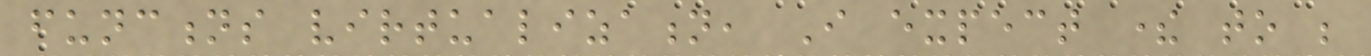functions virtualization, I expect there to be
